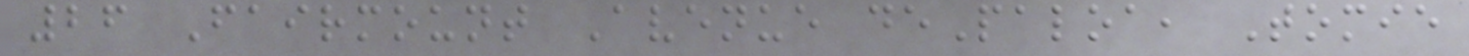26 Fairmount Avenue dePaloa, Tomie
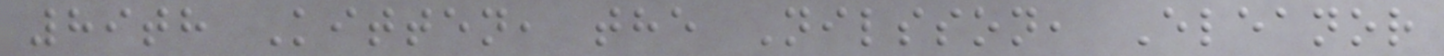89th Kitten, the Nilsson, Eleanor
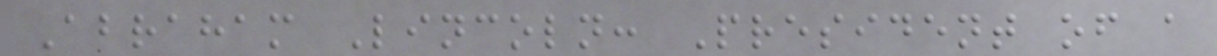Abraham Lincoln: President of a
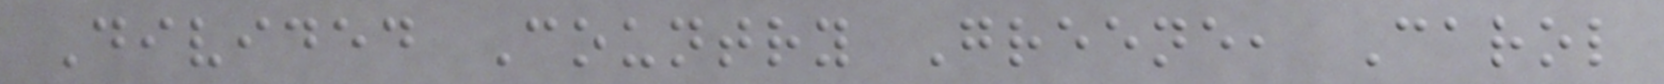Divided Country Greene, Carol
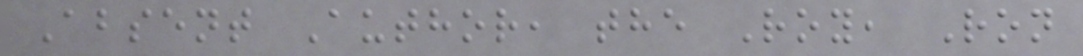Absent Author, the Roy, Ron
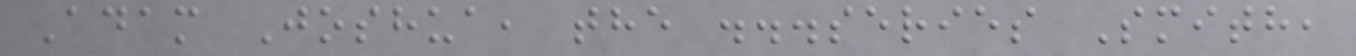Adam Joshua, the ...series Smith,
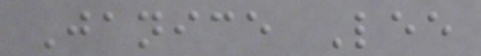Janice Lee
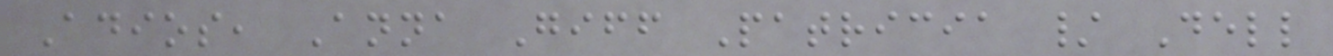Adios, Anna Giff Patricia / Dell
